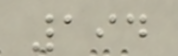194
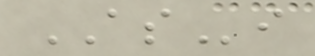ASi
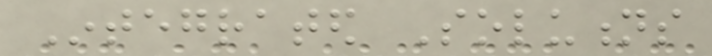Integrated Solutions
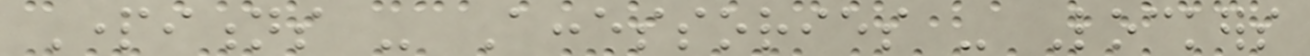Partitions - Accessories - Lockers
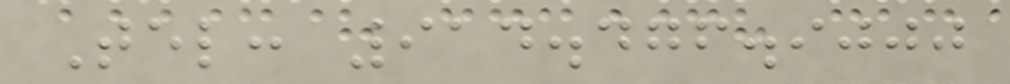Tel: 914.476.9000
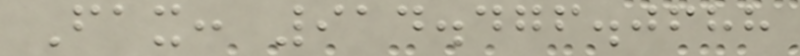Fax: 914.476.0688
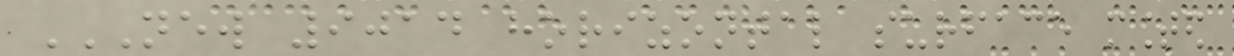NEW 9014 HORIZONTAL SURFACE MOUNTED
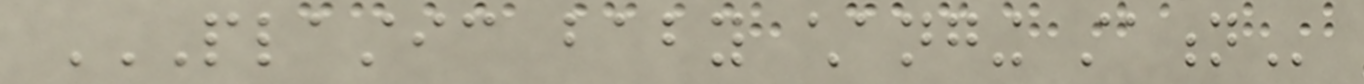PLASTIC BABY CHANGING STATION
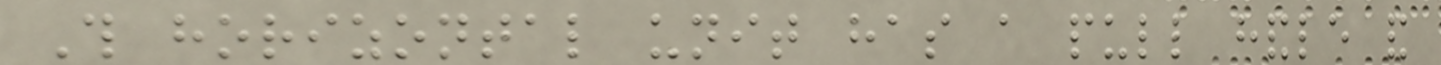This horizontal unit has a pull handle and
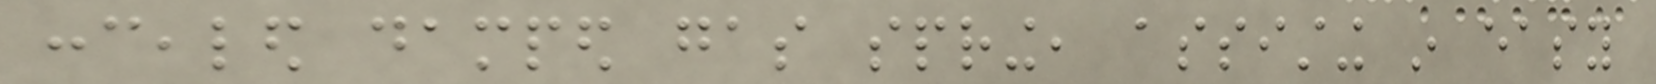concealed damped gas spring, assisting in easy
